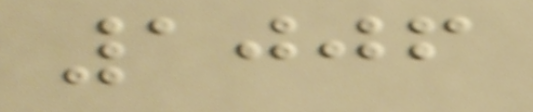1006
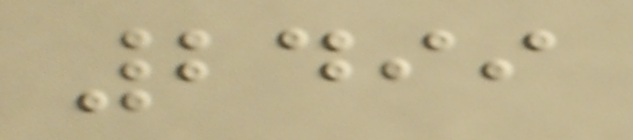2499
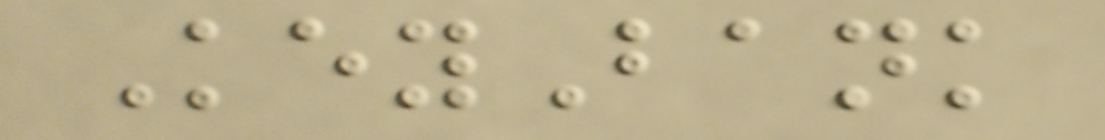KeyBank
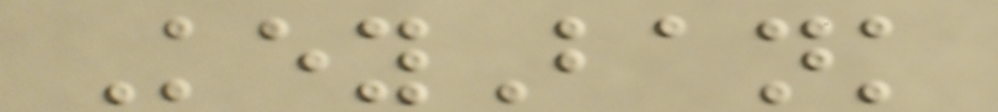KeyBank
